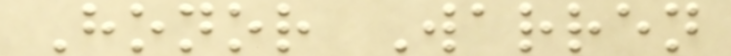Honor Warren
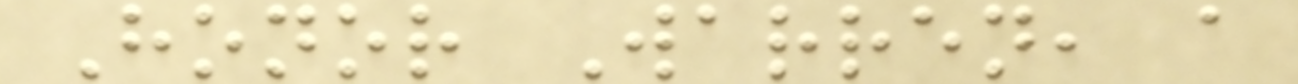Honor Warren, a
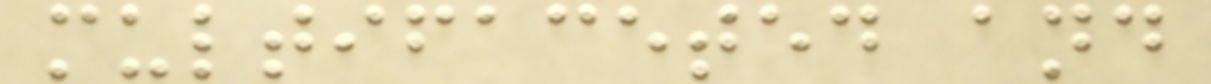multifaceted and
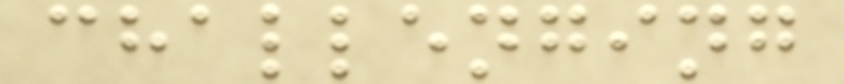challenging
